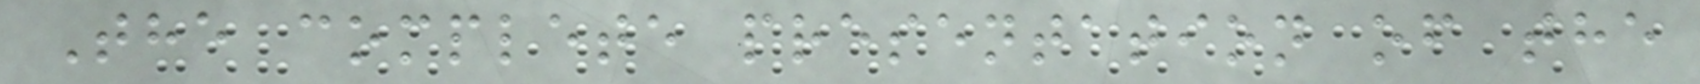The complete presentation of the
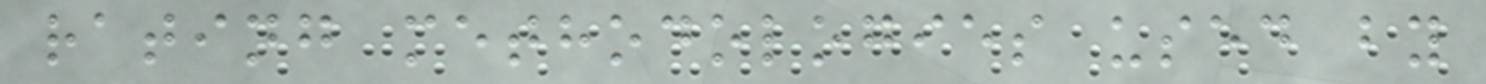rating methodologies used by
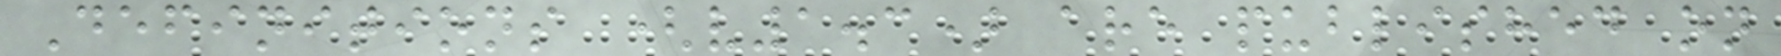Definitions (v1.3) are published on
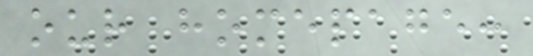our homepage:
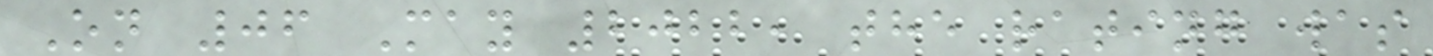On 06 May 2022, the rating was
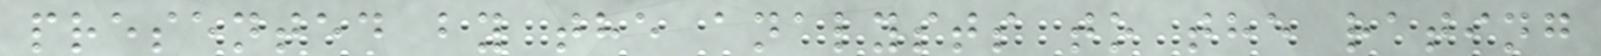presented by the analysts to the rating
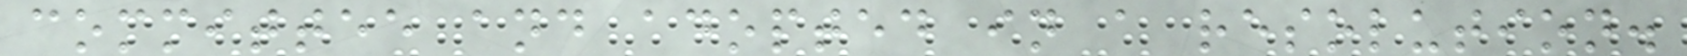committee and adopted in a resolution.
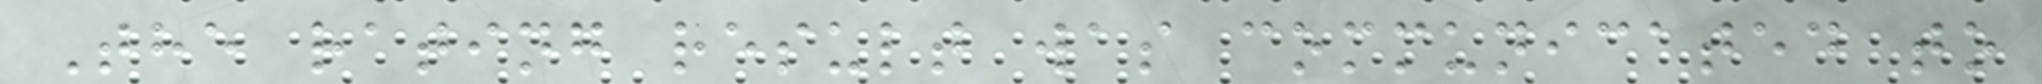The rating result was communicated to
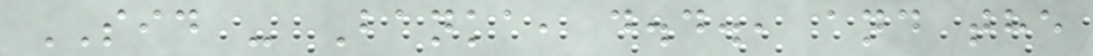SID - Banka, d.d., and the
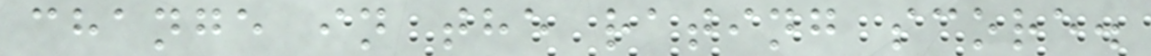change in the rating score.
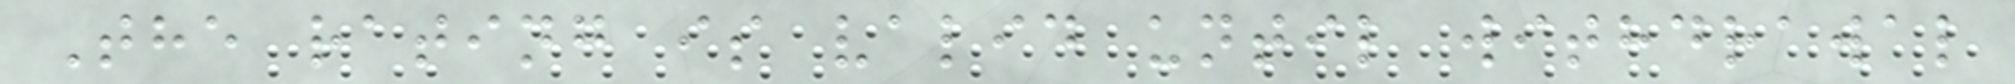The rating is valid until withdrawal
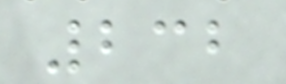232
